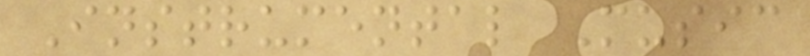Instrumental Music
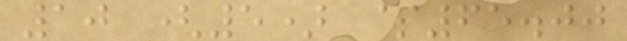10 (5) $65.00
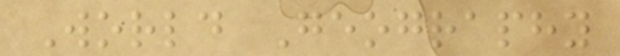World Geography
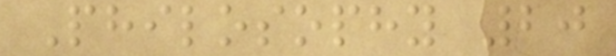Philosophy 20
